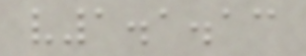v1.1.13
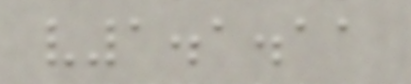v1.1.11
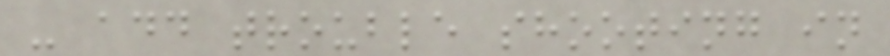- add trouble shooting in
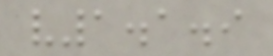v1.1.9
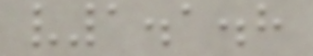v1.1.8
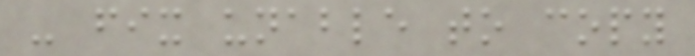- fix unable to copy
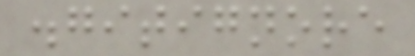.gitignore
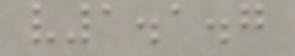v1.1.7
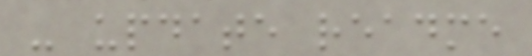- update readme
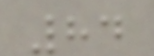84
